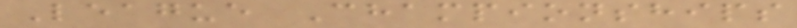League Championships
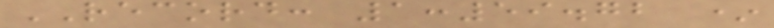RECORD: 1:59.72 *
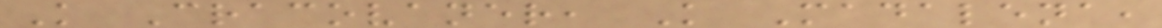K Cracovaner, K Madalena,
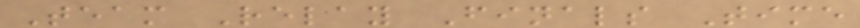Team Relay Finals Time
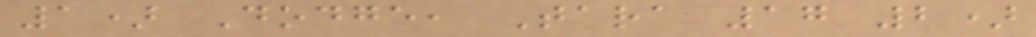1) Dodge, Tara 17 2)
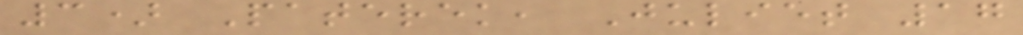3) Paterek, Juliet 17
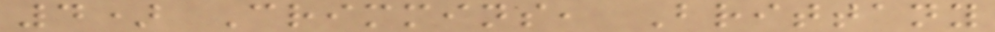4) Crimmins, Brittany
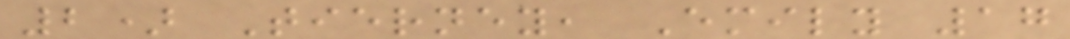2) Tierney, Emily 17
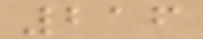216
